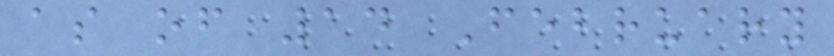as of 14 February
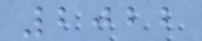2022
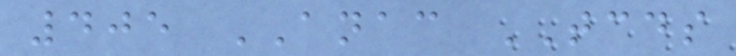405 ANAC TCDS
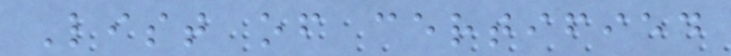List of certified
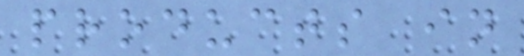products in
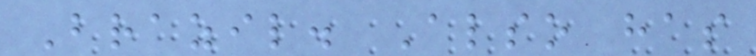Brazil. Also has
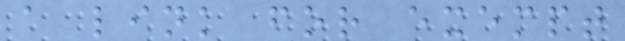a link for exempt
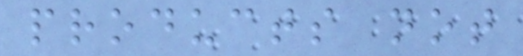products not
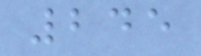245
